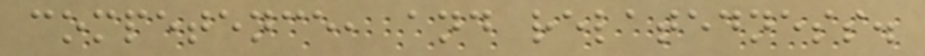competence, and relatedness.
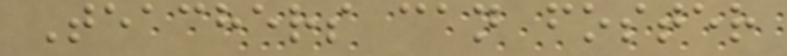Teachers can foster
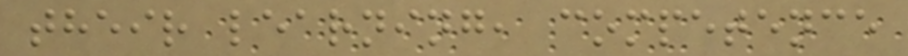their learning, competence
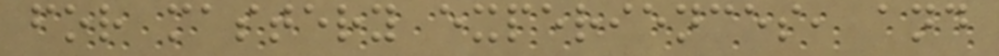for mastery experiences, and
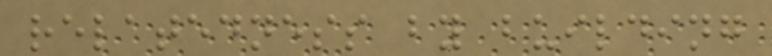relatedness by building
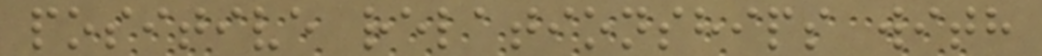positive relationships with
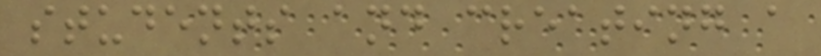students and creating a
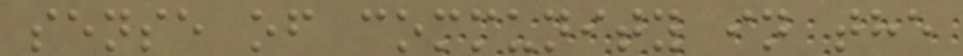sense of community in the
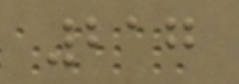217
